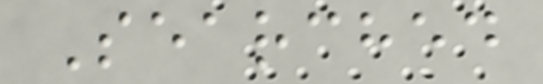Searched
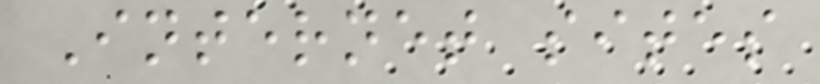Internet sites
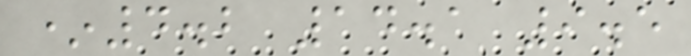*4.2 14.1 9.5
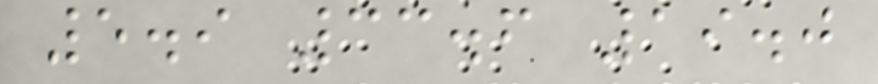5.9 33.6 19.0
